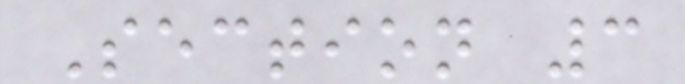Section 3
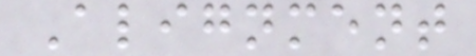Alignment
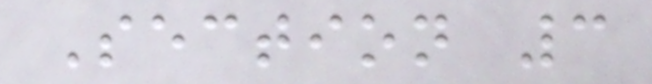Section 3
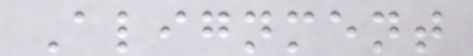Alignment
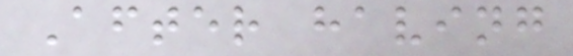After having
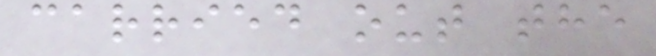carried out the
